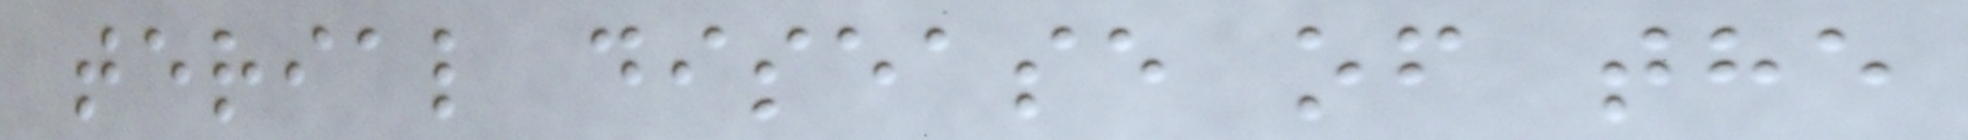terial disease of the
